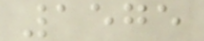1575
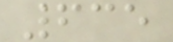635
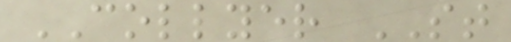COLLYER ST
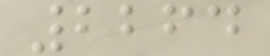2264
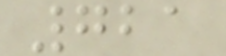721
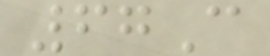67C
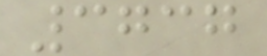3737
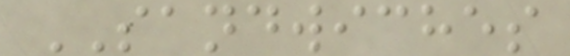SANDWICHES
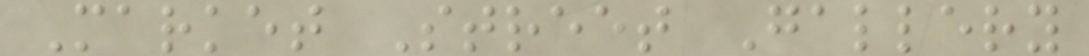Market Street Gallery
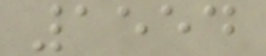1554
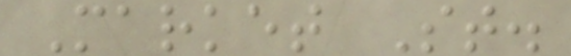Market St.
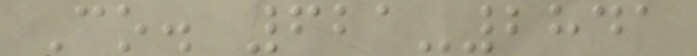Co. 621-2841
